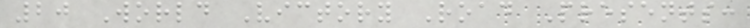20 World Victory Road Presents:
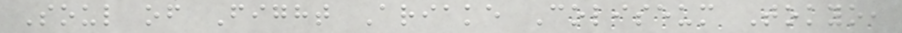Soul of Fight Ariake Coliseum Tokyo,
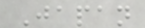Japan
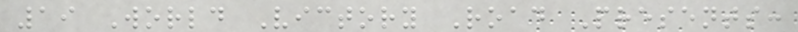19 World Victory Road Presents:
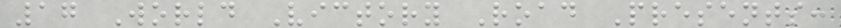17 World Victory Road Presents:
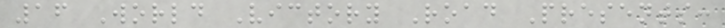16 World Victory Road Presents:
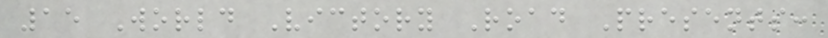15 World Victory Road Presents:
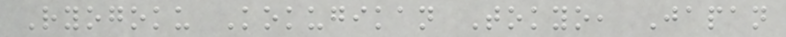Ryogoku Kokugikan Tokyo, Japan
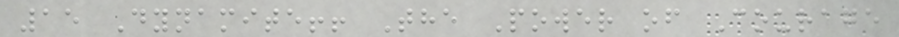15 Dynamite!! The Power of Courage
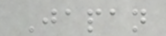Japan
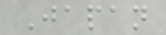Japan
